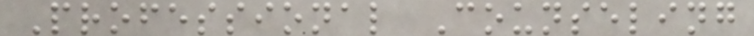Professional Counseling
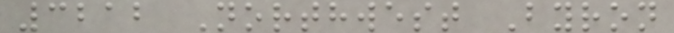3212 Northwest Byron
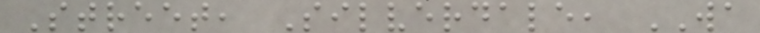Street, Silverdale, WA
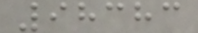98383
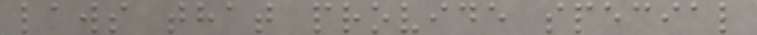laws that provide special
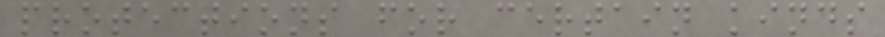protections for certain kinds
